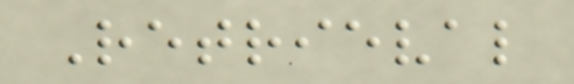Retrieval
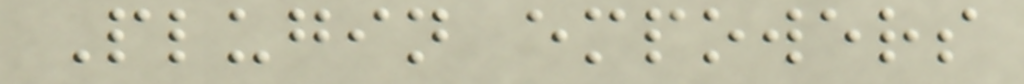Plugin empowers
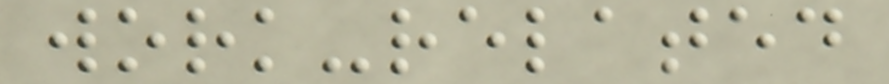work-related
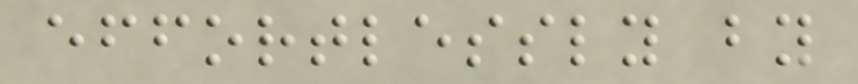effortlessly by
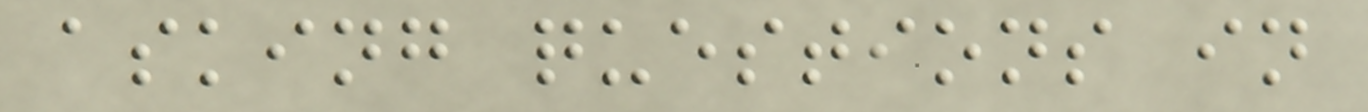asking questions in
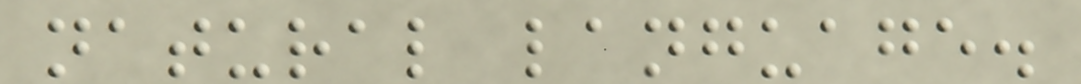natural language.
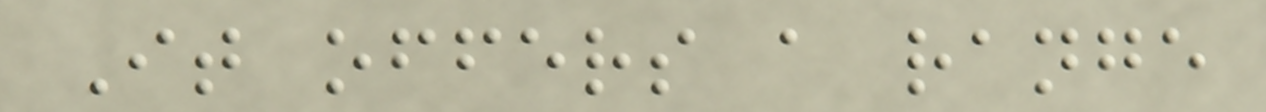It offers a range
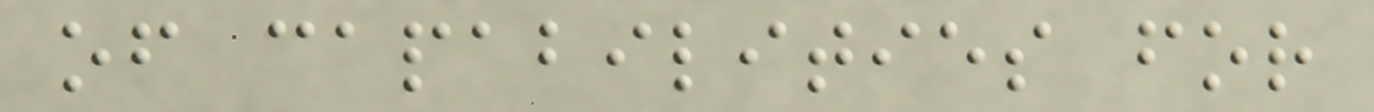of capabilities for
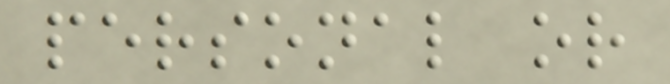personal or
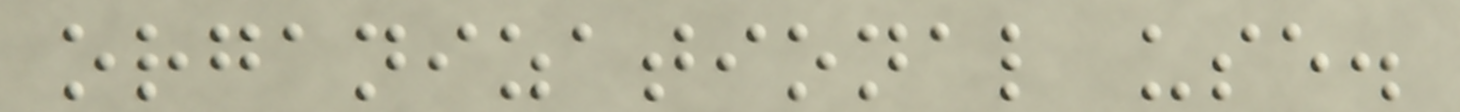organizational use.
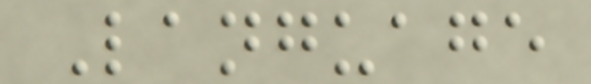Language
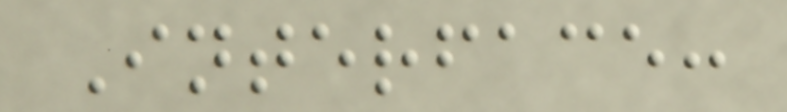Interface:
